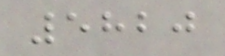5820
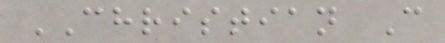CHRISTIAN C
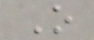O
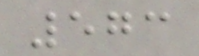573
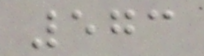573
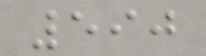590
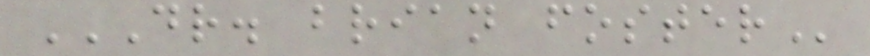DR. BRIAN FOSTER
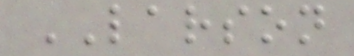LARSON
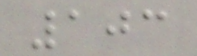103
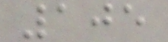105
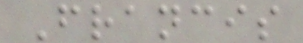Francis
